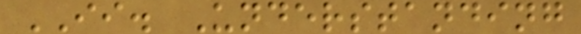II. Understanding
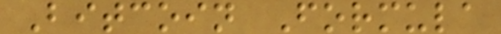Bitcoin Formula
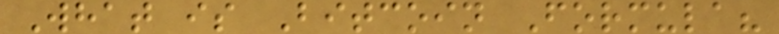What is Bitcoin Formula?
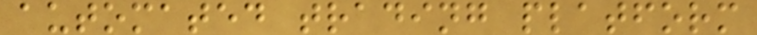automated trading platform
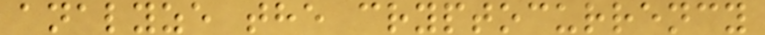analyze the cryptocurrency
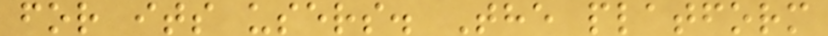for its users. The platform
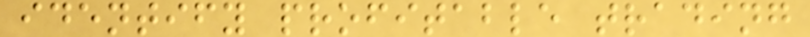identify profitable trading
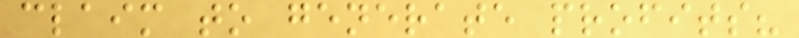claim to generate profits?
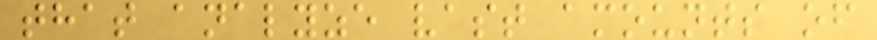that analyze vast amounts of
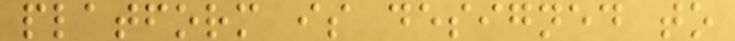platform is designed to
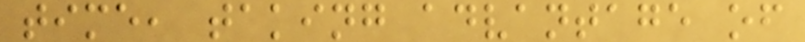time, taking advantage of
